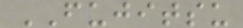FUJITSU
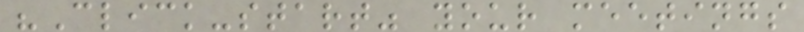"Click-start" your meetings
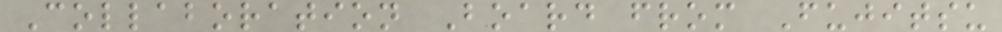Collaboration Board from Fujitsu
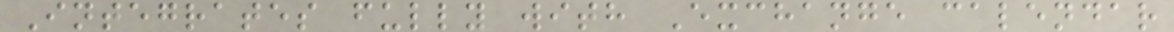Integrates fully with Exchange calendar
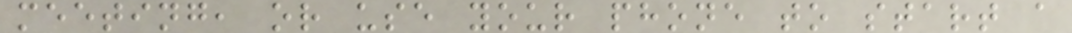meeting, or use your phone to start a
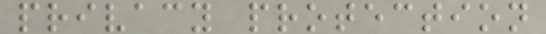privacy protection
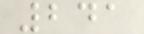241
